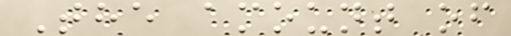The amount of
